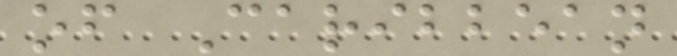of Caribbean
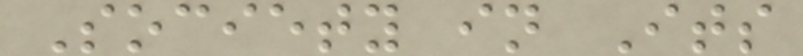Society in Its
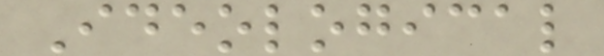Ideological
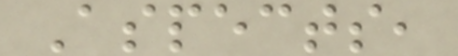Aspects,
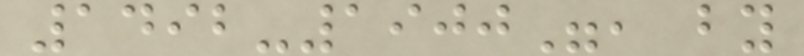1492-1900", by
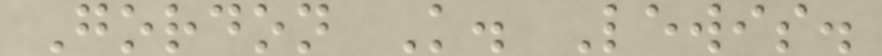Gordon K. Lewis.
